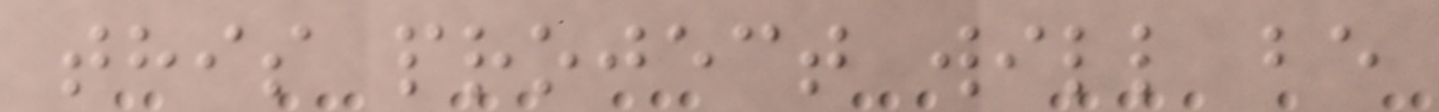this project will be
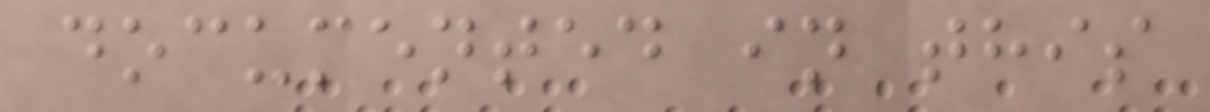documented in this
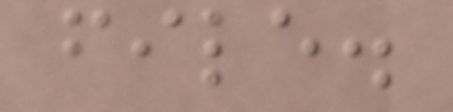file.
